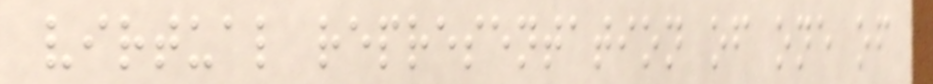virtual representation of one of
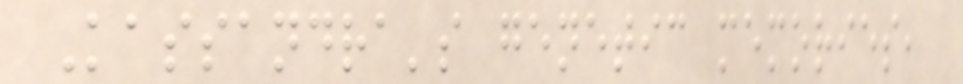Kassandra's genetic memories,
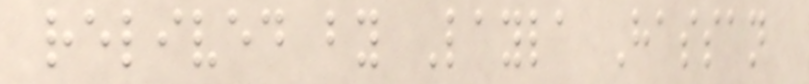relived by Layla Hassan
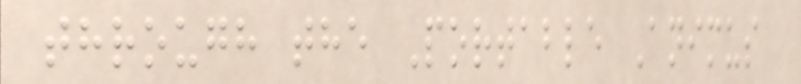through the Portable Animus
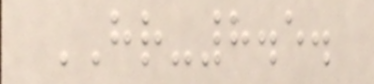HR-8.5.
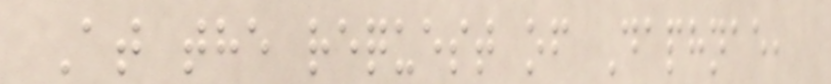At the request of Daphnae,
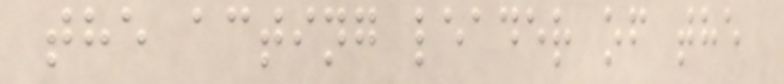the acting leader of the
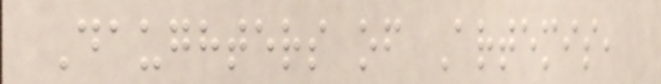Daughters of Artemis,
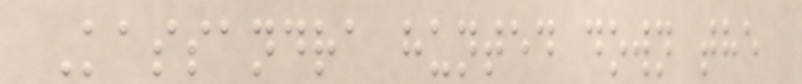Kassandra hunted down the
